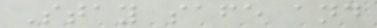Stay safe and
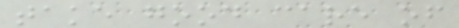take good care of
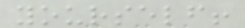yourself!
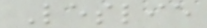Leslie
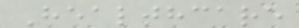Healthcare
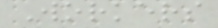Workers
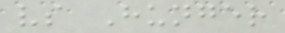vs Hunger
